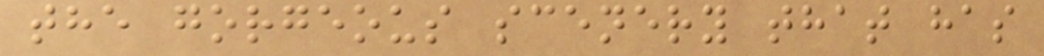the gorgeous scenery that has
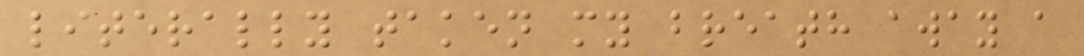literally taken my breath away a
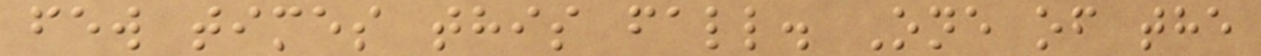few times this fall. One of the
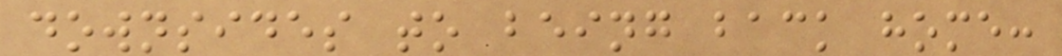downsides to being back home:
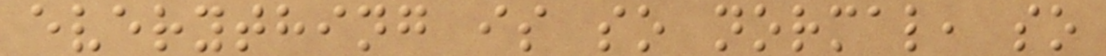everything is so normal, so
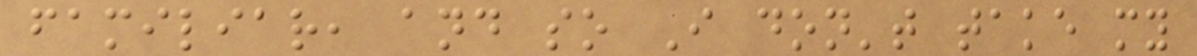familiar, and so I don't take my
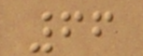66
